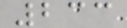233
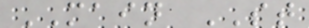MAIN ST
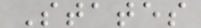States
